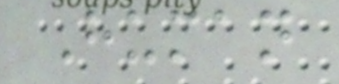Human
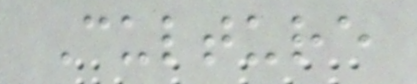Culture
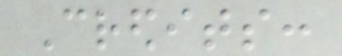Credits:
